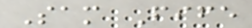Sam Fife
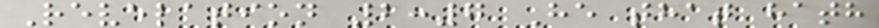Revelation 2:7 He that hath
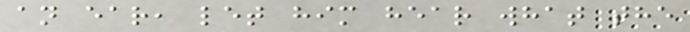an ear, let him hear what the
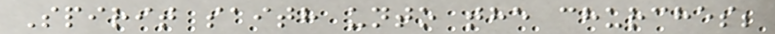Spirit saith unto the churches;
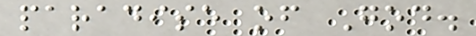paradise of God.
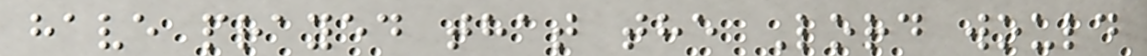have prayed that the Lord would
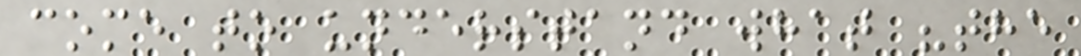come to understand what "the
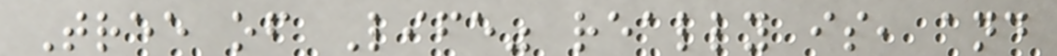Tree of Life" really is, and
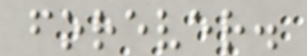forever.
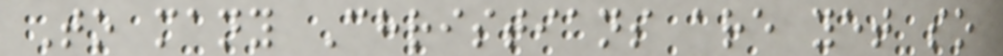To many Christians are yet so
